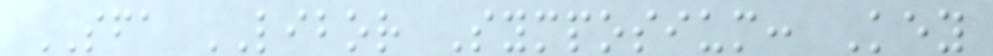SFA LIBOR Symposium: Key
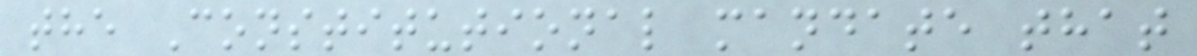the Constitutional mandate that
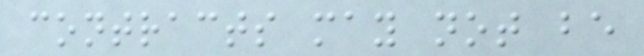contracts may not be
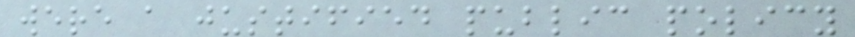were a justified public policy
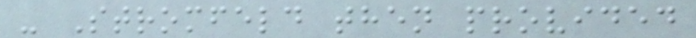- Stromfeld then provided
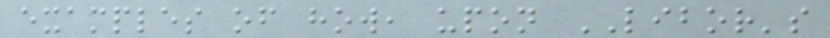examples of how, upon LIBOR's
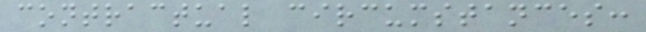contractual circumstances:
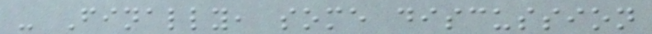- Finally, some discussion
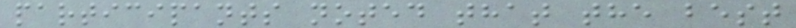participants noted that the best
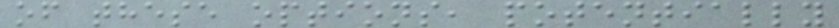of these options, potentially
